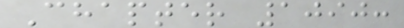Chapter 1090:
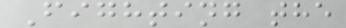Fighting the
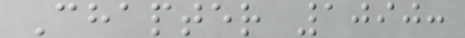Chapter 1090:
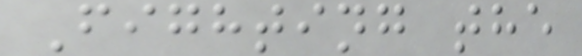Fighting the
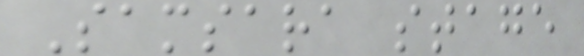Samsara stage
